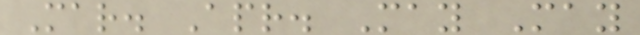Mar. Apr. May May
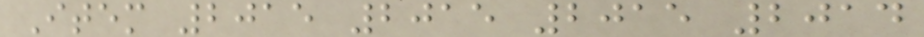Item 2015 2015 2015 2014
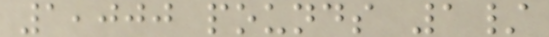1,000 pounds 1/
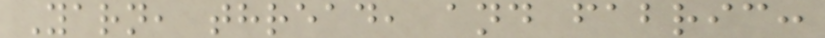Yarn, thread, and fabric:
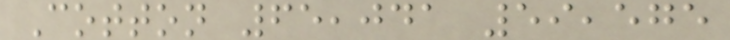Cotton 65,041 59,575
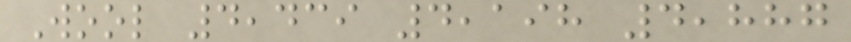Wool 4,439 4,198 4,887
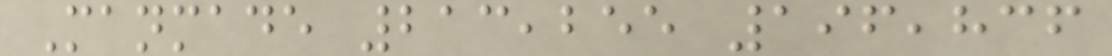Manmade 213,255 196,836
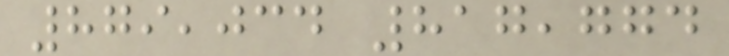879,034 817,774
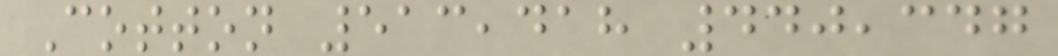Cotton 513,418 440,347
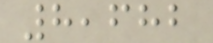8,682
